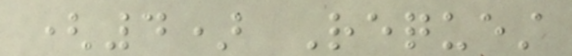(4) Request
